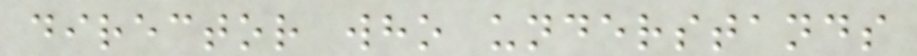director who understands
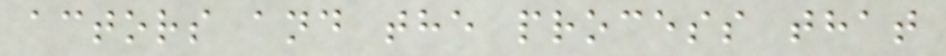actors and the process that
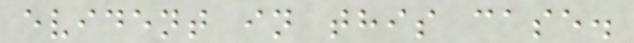evident in this case.
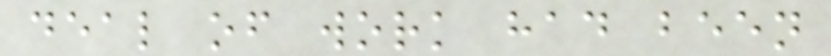deal of work had been
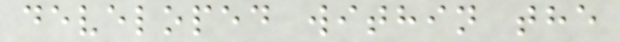developed within the
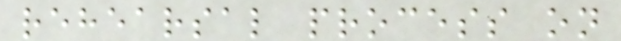rehearsal process on
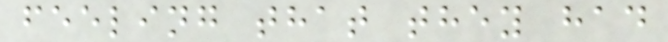feeling that they had
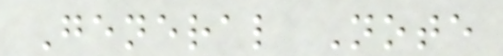General Note
